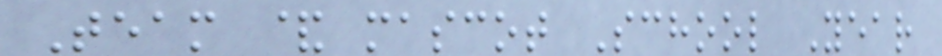Team & mascot School Year
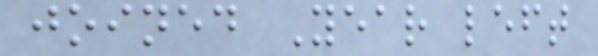joined Year left
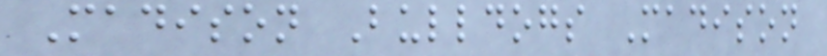Madison Bulldogs Madison
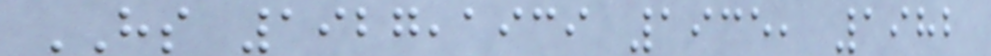HS 1927,1939 1935, 1982
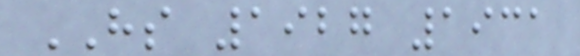HS 1927 1931
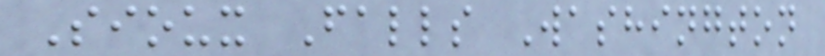Sioux Falls Washington
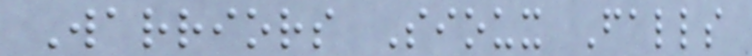Warriors Sioux Falls
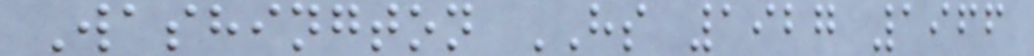Washington HS 1927 1966
